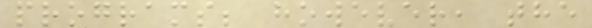programs; however, the
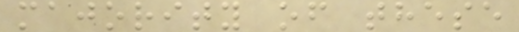majority of these
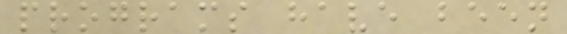programs have been
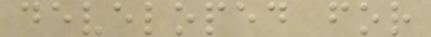developed for
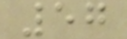57
